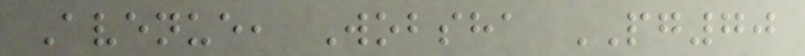Avenue, Wobsha PG70
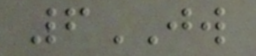6JW
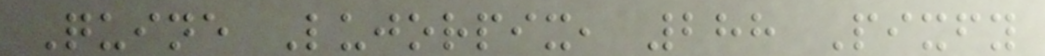Quine Lujorpix, 288 Pixfy
